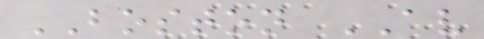BOSTON AV
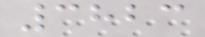3823
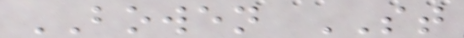BOWEN ST
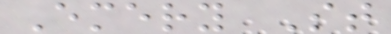Emery St
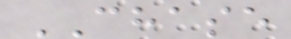CHASE
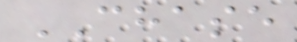CHASE
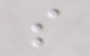s
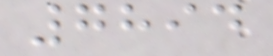7894
